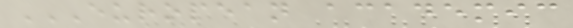EUROPEAN ACADEMIC
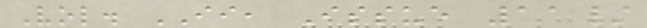Vol. II, Issue 11/
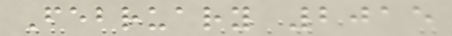February 2015
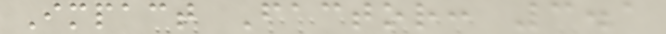Impact Factor: 3.1
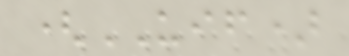(UIF)
